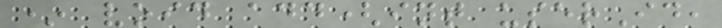* void add(int userId,
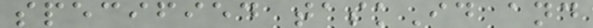specified taskId and
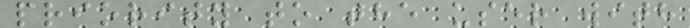priority to the user with
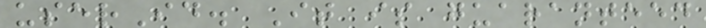userId. It is guaranteed
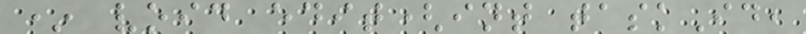* void edit(int taskId,
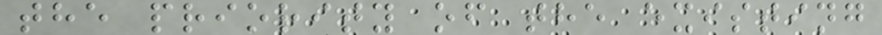the priority of the existing
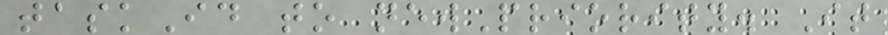taskId to newPriority. It
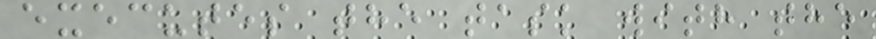executes the task with the
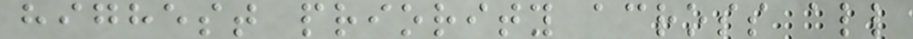highest priority across all
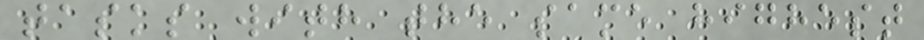tasks with the same highest
